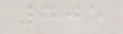705
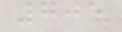705
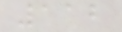112
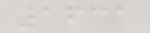1631
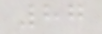87
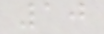10
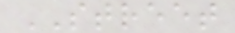STREET
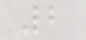2
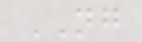NG
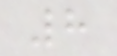8
